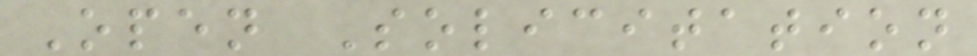Open Solicitation
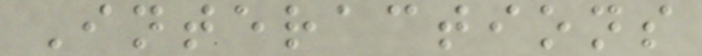Interactions
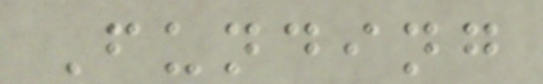Funding
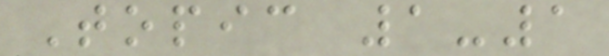Topic 1-1
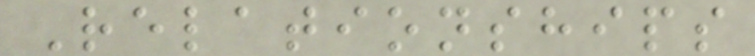Relationships
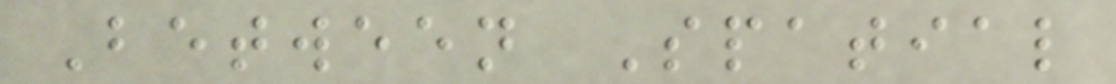Between Spatial
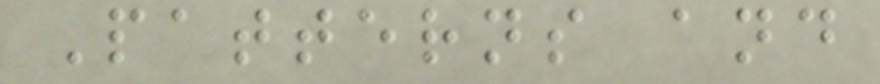Patterns and
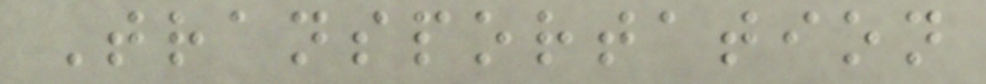Transportation
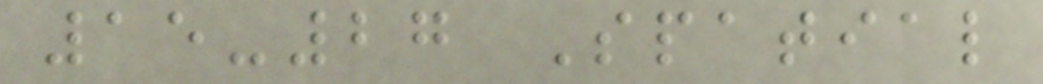15-27 Spatial
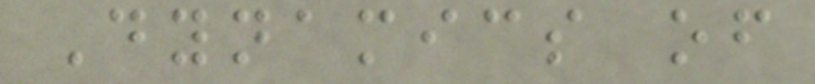Dynamics of
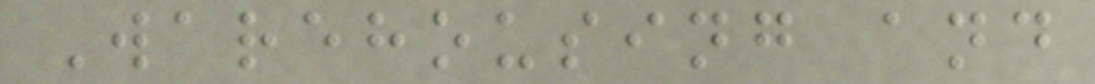Warehousing and
